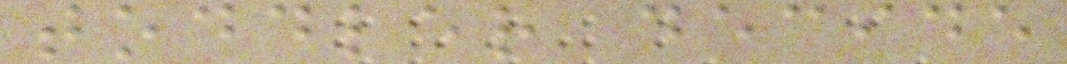toddler decide
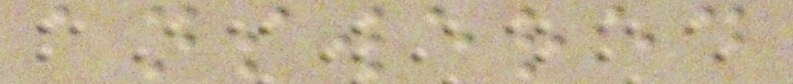answered
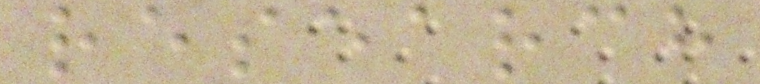research
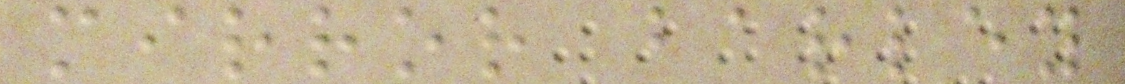mirror barley
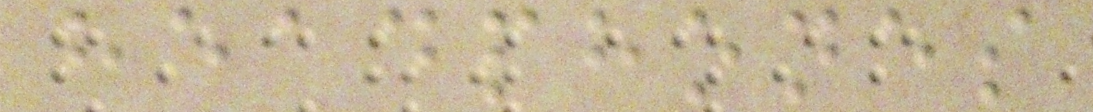headphones
